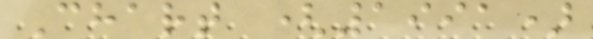Chart (1991)
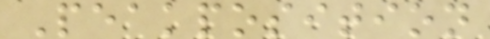Peakposition
